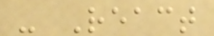- React
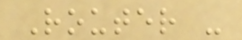Router -
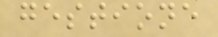gestione
